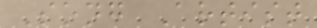Song Artist
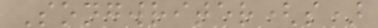Songwriter(s)
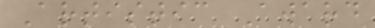Artistic Award
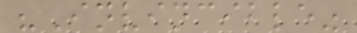"Invincible"
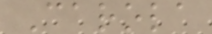Carola
